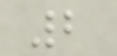2
